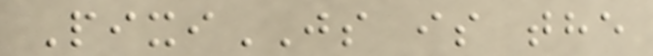PixiJS is the
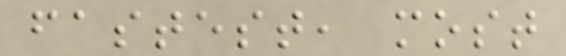fastest, most
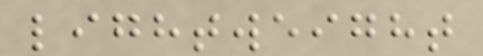lightweight
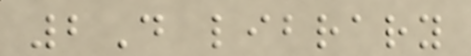2D library
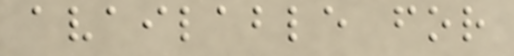available for
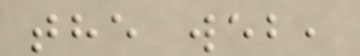the web,
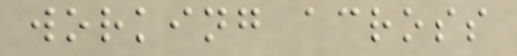working across
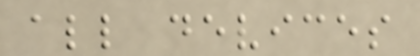all devices
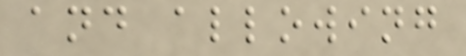and allowing
